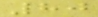80
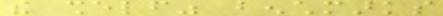the shelf" benchmarks
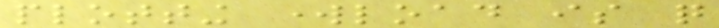plotting workload is quite
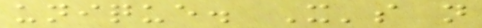unique. It's not
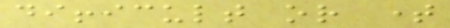difficult or time
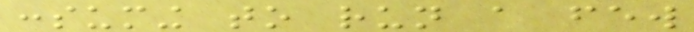consuming to run a few
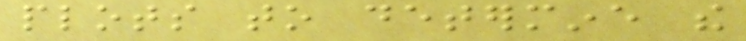plots to determine the
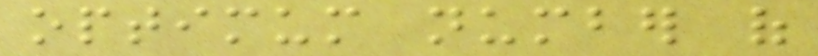optimum number of
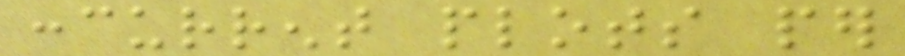concurrent plots per
